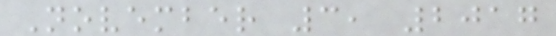November 3, 2017
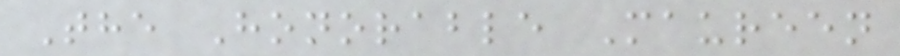The Honorable Maureen
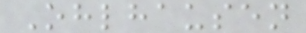Ohlhausen
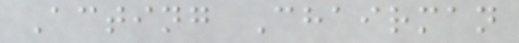Acting Chairman
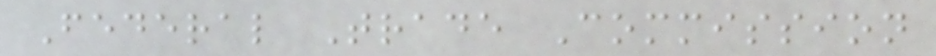Federal Trade Commission
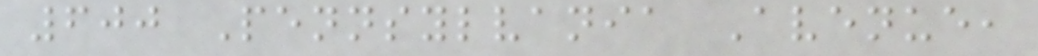600 Pennsylvania Avenue,
